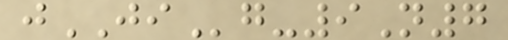jJIg-9N7
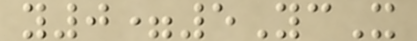y0=5YcX
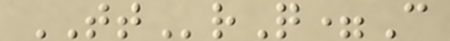TTrQ=C
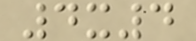4x4
